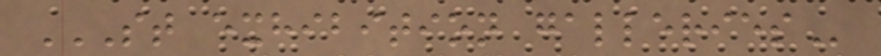ST EXHIBITION GALLERIES
